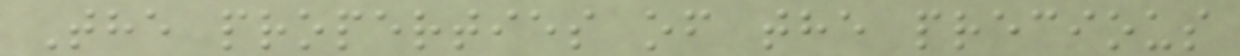The properties of the precious
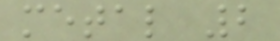metal 2
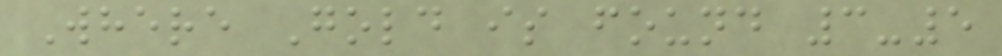Where Gold is found 3-5
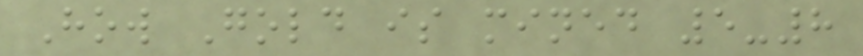How Gold is mined 5-8
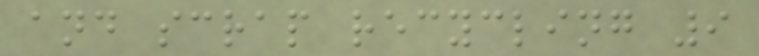and scrap recycling 9
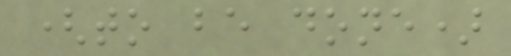(to be done)
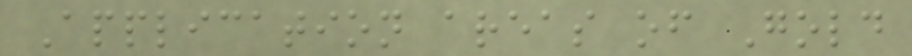Application areas of Gold
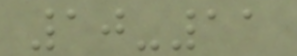10-11
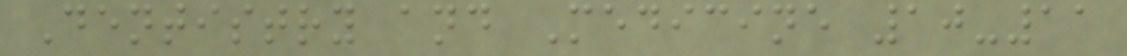Dentistry and Medicine 10-11
